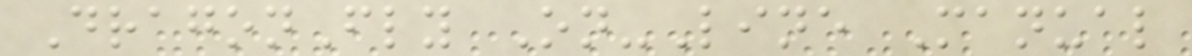DragonFly On-Line Manual
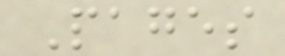Pages
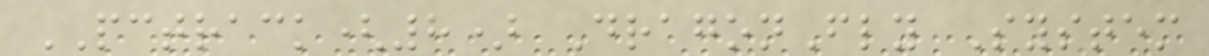PCTRACK(8) DragonFly System
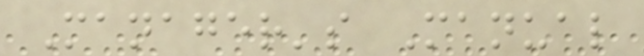Manager's Manual
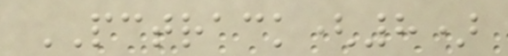PCTRACK(8)
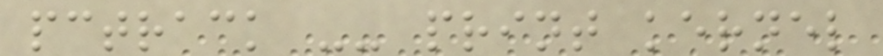pctrack -- print kernel
